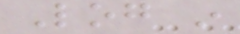Log in
